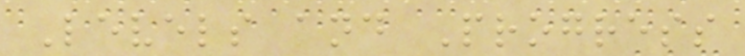Levels and Progress
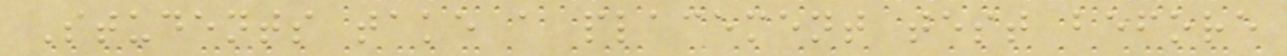Students take a placement test before
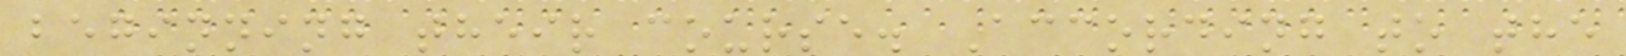beginning their course. According to the
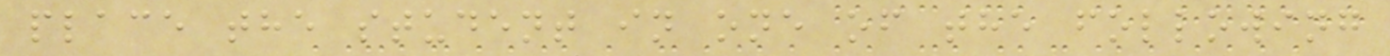place the student in one of the following
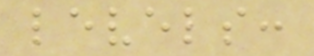levels:
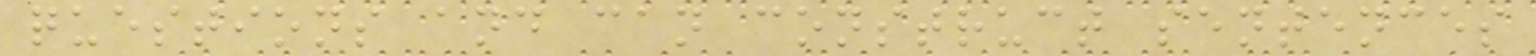questions and can construct sentences
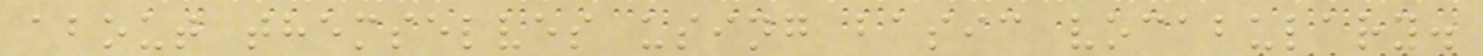about themselves using basic vocabulary.
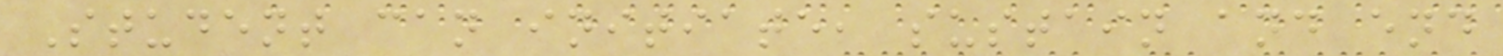Student can initiate, sustain and end
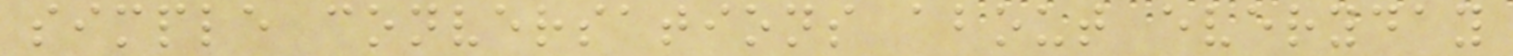simple conversations about everyday
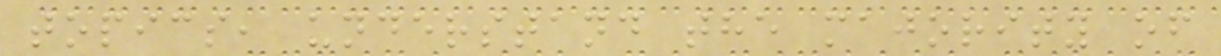topics, understand the majority of
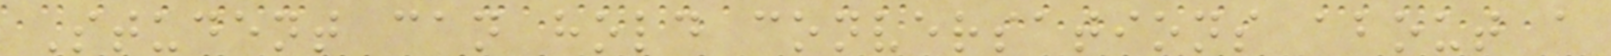Student can hold conversations about a
